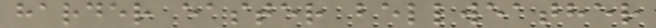harder easter bellweather
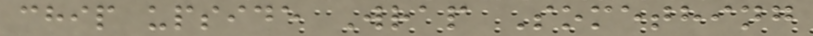chip upside Wrap Something
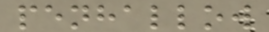penhallow
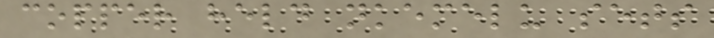copper held nkemelu sets
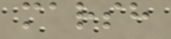marsh
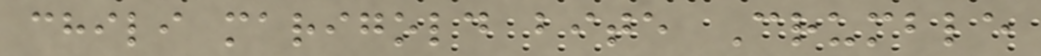chili marigold bite Crumble
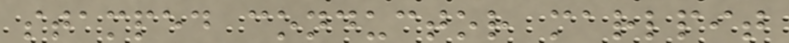stamped conductor marlpit
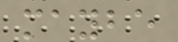maybe
